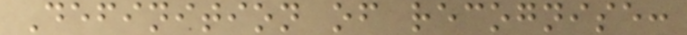Definition of recognise:
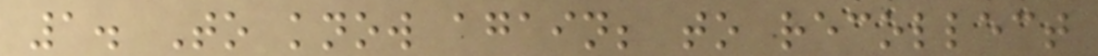1. To know again; to recollect
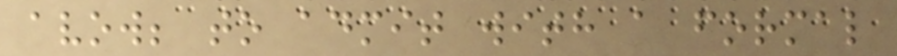avow; to admit with a formal
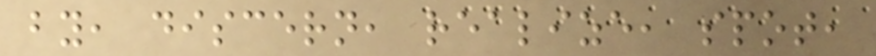by, discern, realize, spot,
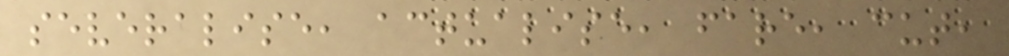severalise, actualise, fare, cut,
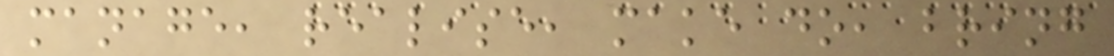manage, realise, make do, bring
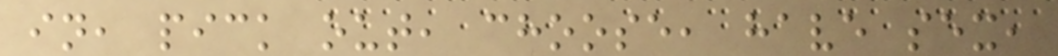in, pick out, choose, have sex,
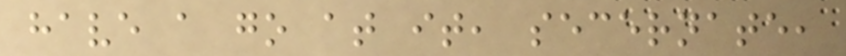have a go at it, secernate,
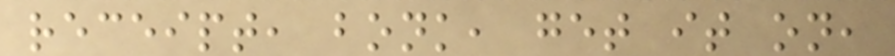receipt, bonk, get it on,
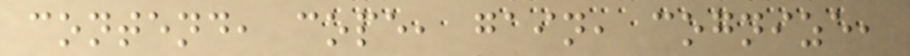contend, cope, gain, cognize,
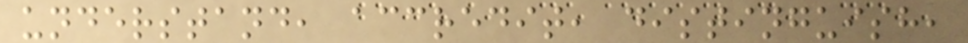understand, accredit, distinguish,
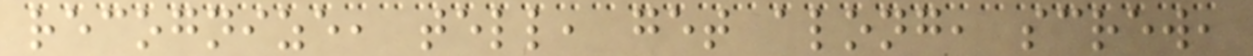recognize, tell, get along, screw,
